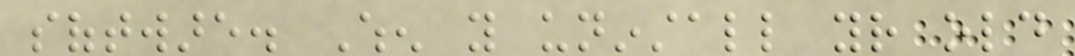software. When you uninstall your old
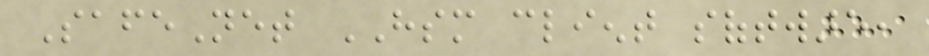SafeNet HSM client software,
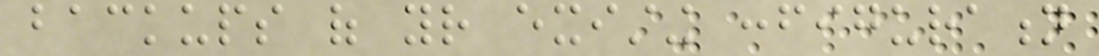backups of your existing configuration
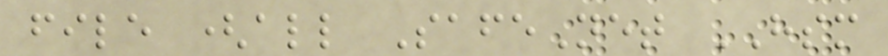file (all SafeNet HSM
